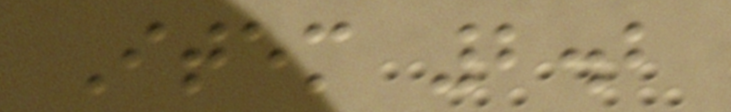Item 2.2
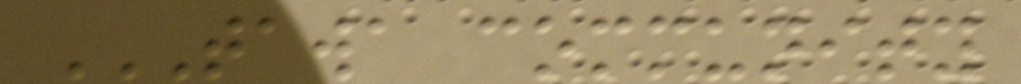TAWA COMMUNITY
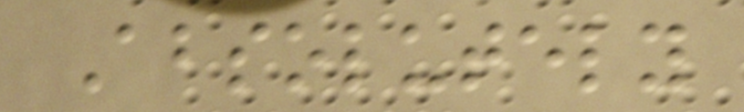Absolutely
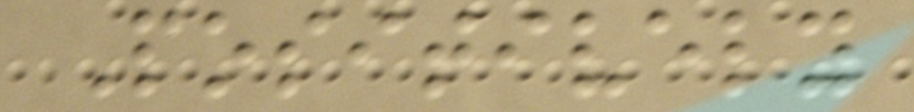Positively
